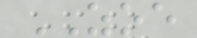ZOE
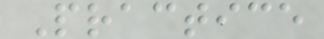Practice
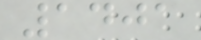1401
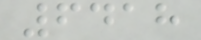6418
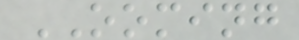OOMING
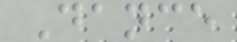Dance
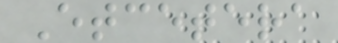Etcetera
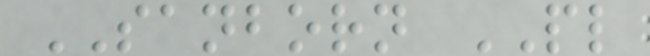SANBORN PL
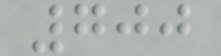700
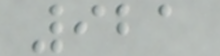921
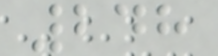248
